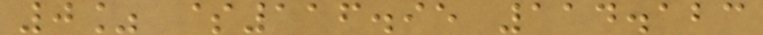0% $116.95 114.123
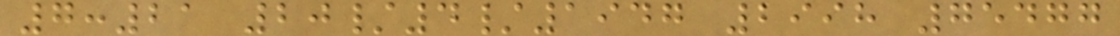7:21 20/4/1947 2998 75477
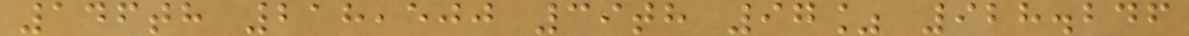146th 218,500 39th 97% 928.246
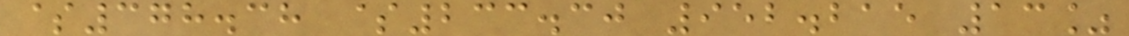$378.38 $233.30 952.215 13%
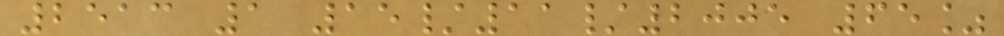2513 1 15/11/2005 65%
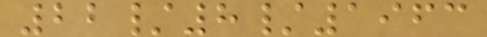22/8/1963
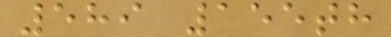589 155th
